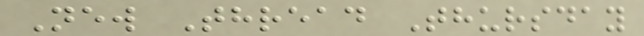New Thread Thursday
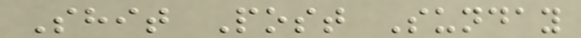Shit Post Sunday
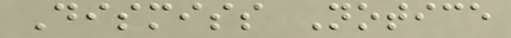Dismiss Notice
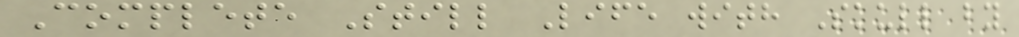Complete Still Life with Skull by
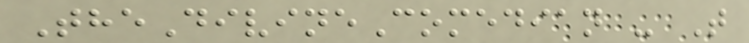TheDivineComedian - T
